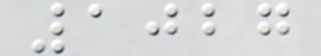1027
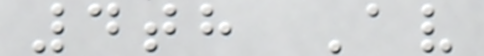4th Av
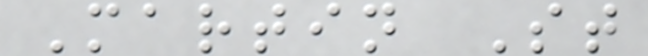Martin St
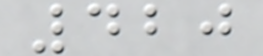420
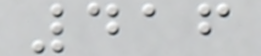416
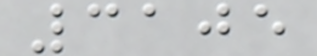3105
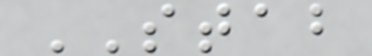STAB
